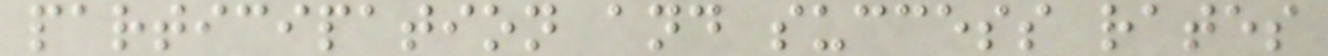participation and success rates
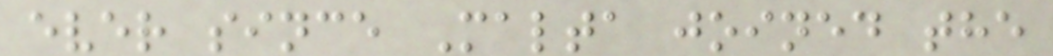ever since Malta joined the
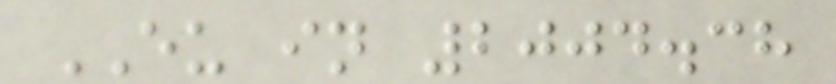EU in 2004.38
